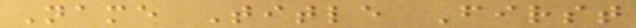Name Title First
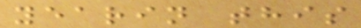yearin this
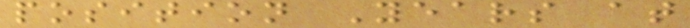position Years at
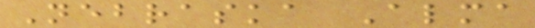Nebraska Alma
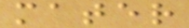mater
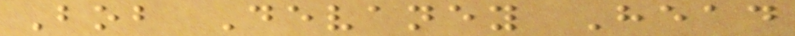Bob Devaney Head
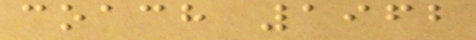coach 1962
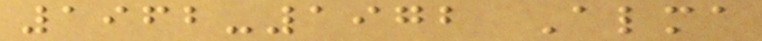1962-1972 Alma
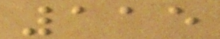115
